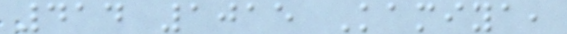414 1015 Kamiya,
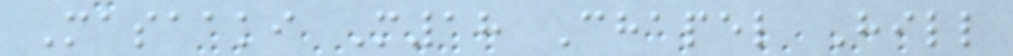Masaaki M18 Chapel Hill
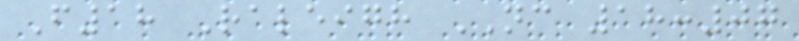F18 Raleigh NC 18:07
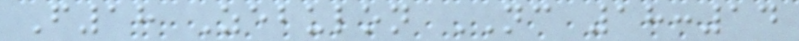F18 Zebulon NC 18:14
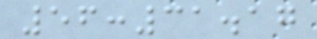56:31.17
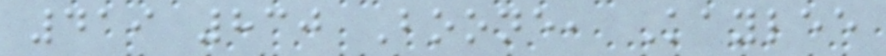419 830 Boone, Kaylee
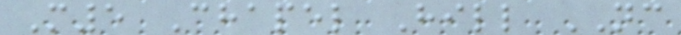M5 Chapel Hill NC
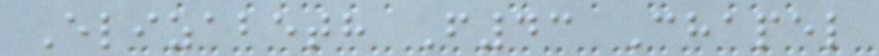Elizabeth F43 Chapel
